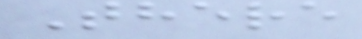There
